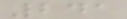241
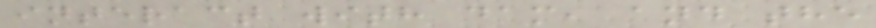interact with dam, and the
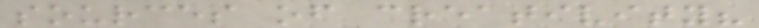sources of creativity?
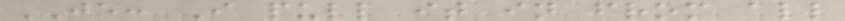JE: I pull it in from all
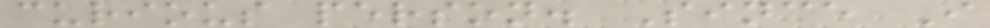curious person. Since I
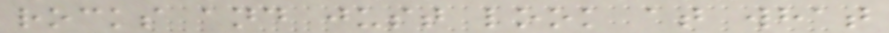rocks and just look at what
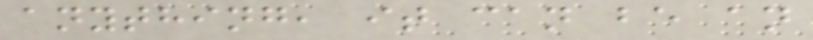anything, it can be an
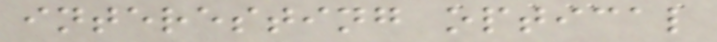interesting optical
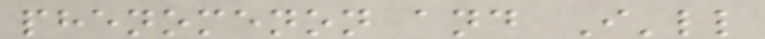phenomenon and I'll
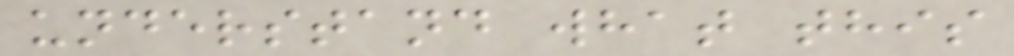understand what this
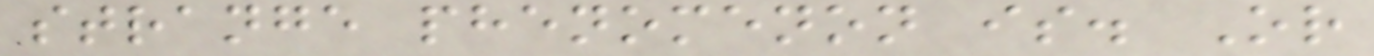strange phenomenon is. Or
